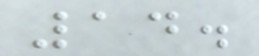14.
